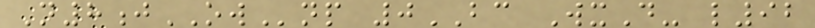N8jOWnp 0BC WxD- l92
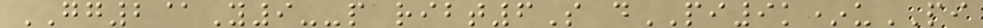GG2@Y9--p ribt6S dPI9k*uPI
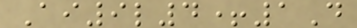Ai9l4+1D
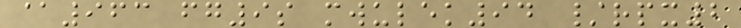@963 fg9s mwulek94 /rpx2
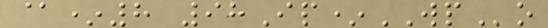@*8 98Ip*WPo
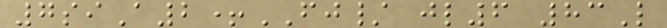7siA2+FJ/ jl6 83L
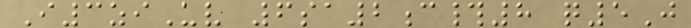I3ziUv 6sa2c#8 q5J
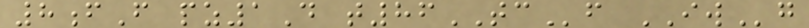8fF pz1D t86TCf IWg
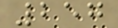257
